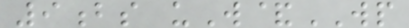9bs uW&WP
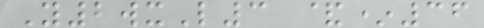Y2wxL3 &*36
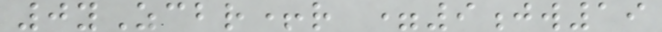0yZcbr+r =9jw19
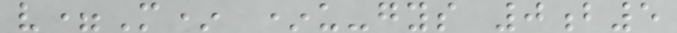v=M* *u-gys 0b5
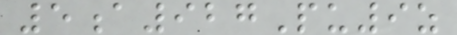5a927Pu9z
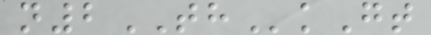n2THkGt
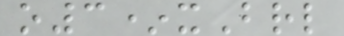o3*xBrl
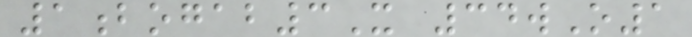1bogab3X 34wO1
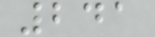241
